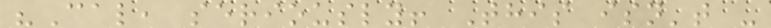"Cal, seriously! This isn't -
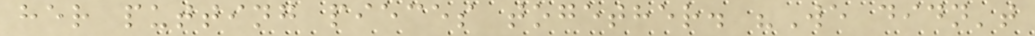her putting pieces together. "We didn't
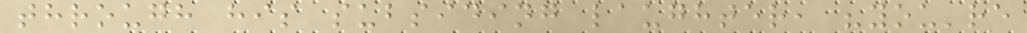through his subsiding laughter, "you're
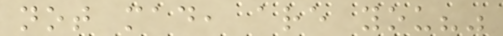not mad, are you?"
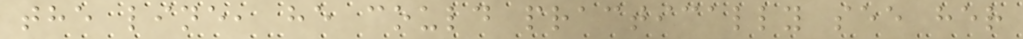the line, he could practically see her
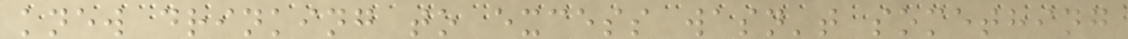knew drinking to excess wasn't something
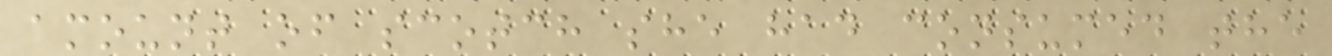amount of scotch she had consumed the
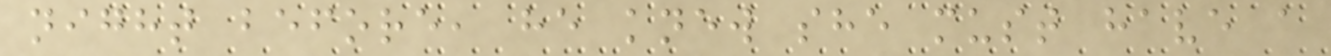night before, he knew she must have a
